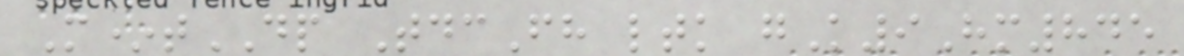M*tDP TdcFh ltk gK9Hm845
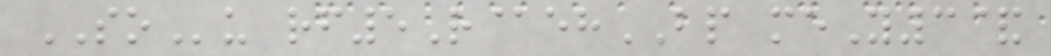SOu rf5R@ehBP meY3&
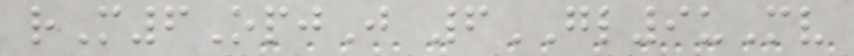rM6OpjJ 6GL9uMv
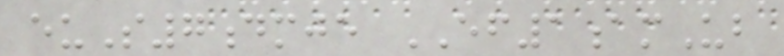euS7dmje EF1amUb
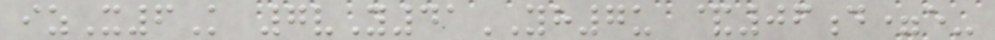izX6K 7vY41YH7u &06d=e-
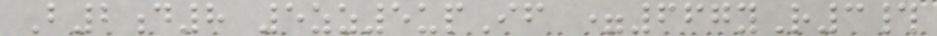B2d8 5zz5upIf =667yR3#
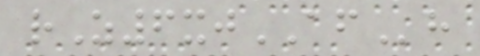rZ6xjAFh
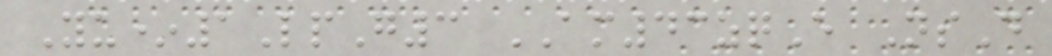Yu*1LpG3 AM43zqE NsD
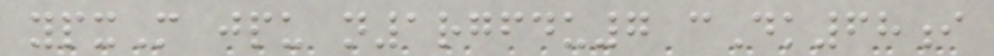ypxM jpu n1rgfdu7 cDk68i
